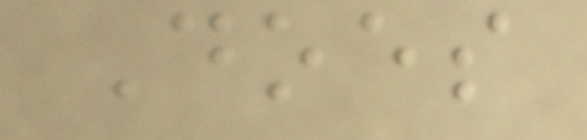Does
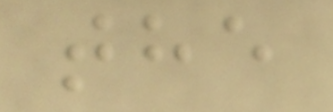the
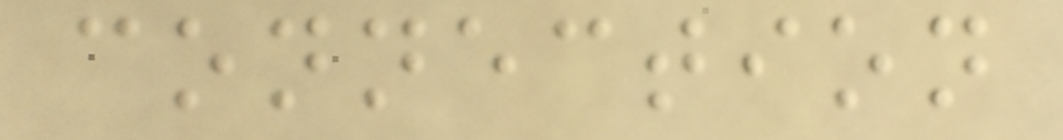connection
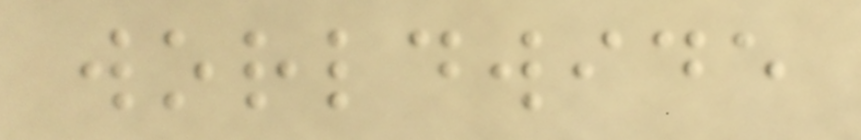worldwide
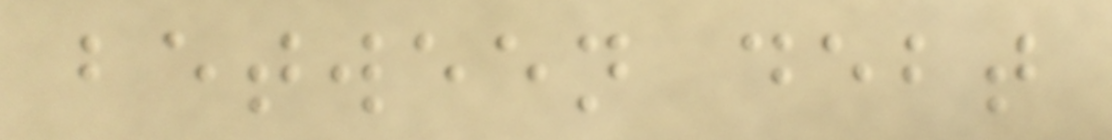between debt
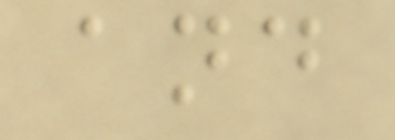and
